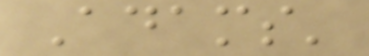Adams'
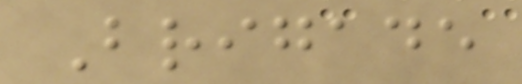Brigade
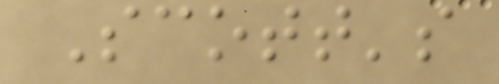Scott's
